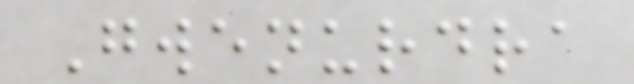Gwenurdra
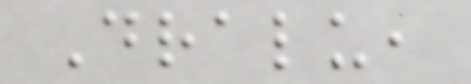Dralu,
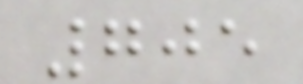705
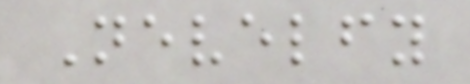Nevelfy
